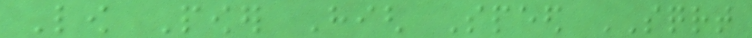Low Power High Speed SQRT
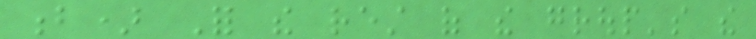b) For the rest of the group's the
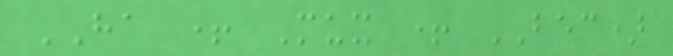HA + Mux + BEC)
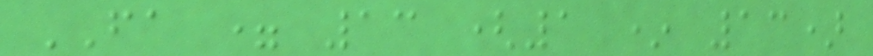FA = 13 (1 * 13)
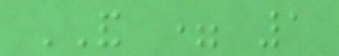AND = 1
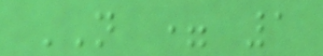NOT = 1
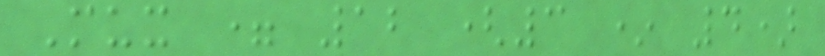Mux = 12 (3 * 4)
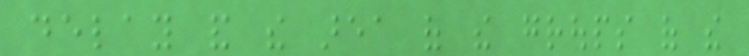delay and the area of the groups of the
